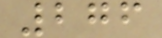276
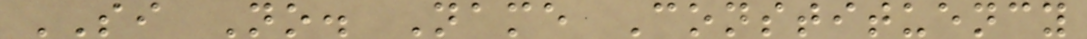SI No. Name Constituency
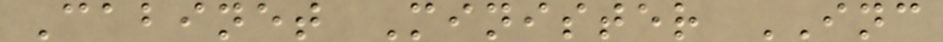Cabinet Minister INC
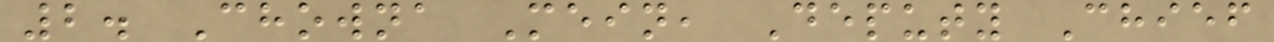2. Chowna Mein, Deputy Chief
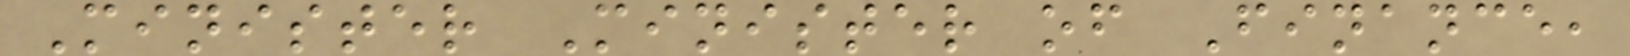Minister Minister of Finance,
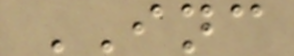INC
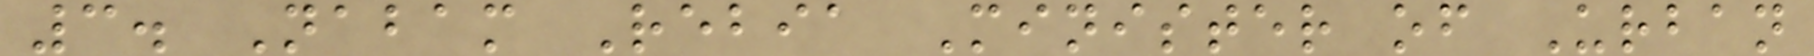3. Nabam Rebia Minister of Urban
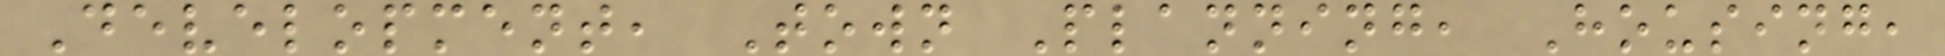Development, Town Planning, Housing,
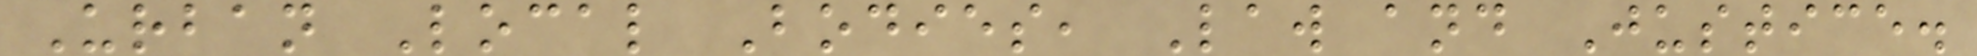Urban Local Bodies, Law and Justice.
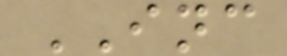INC
